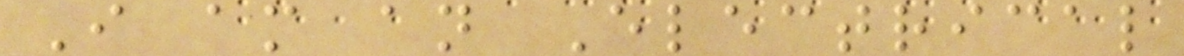I am an Electrical
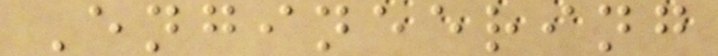Engineering
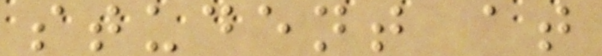student at
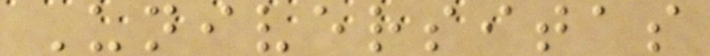Universitas
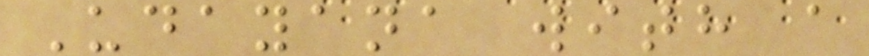Udayana with a
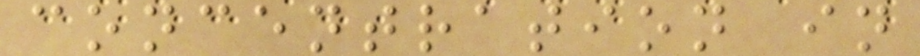concentration in
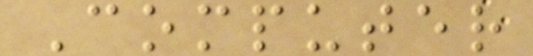Computer
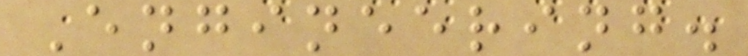Engineering.
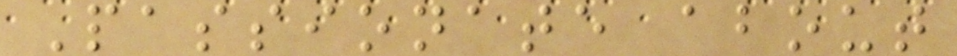Passionate about
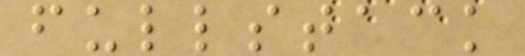fullstack
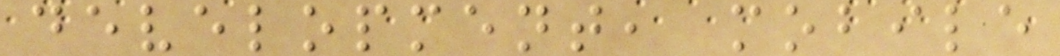development, mobile
